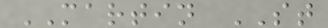MARTIN ST
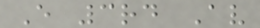E 3rd Av
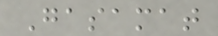Gasamat
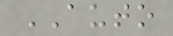AUTO
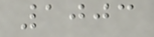1003
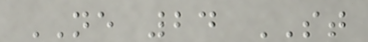NE 24 ST
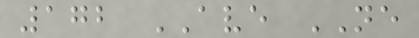172 AVE NE
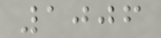1006
